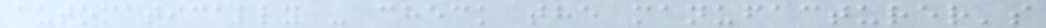automatically - check the manufacturer's
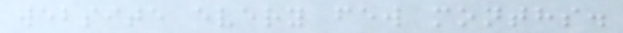website every few months.
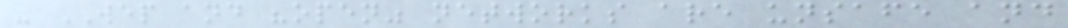- WEP and "open" networks are unsafe and
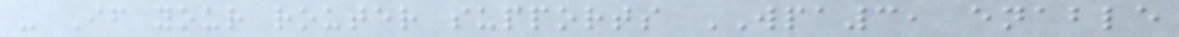- If your router supports WPA3, enable
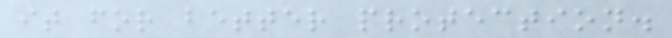it for better protection.
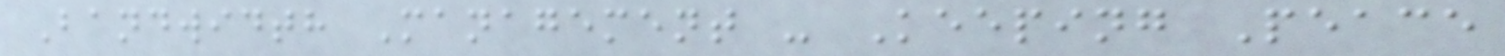Bandwidth Management - Keeping Peace
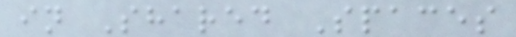in Shared Spaces
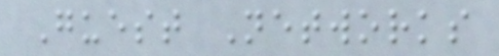Guest Networks
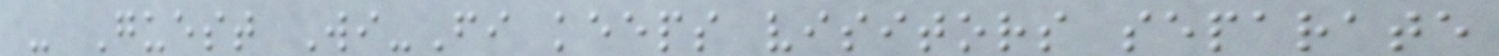- Guest Wi-Fi keeps visitors separate
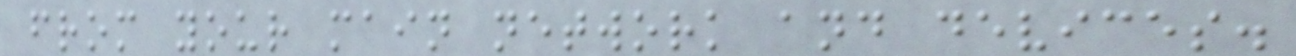from your main network and devices.
